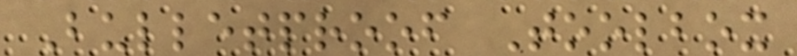Bulletproof Toolbox
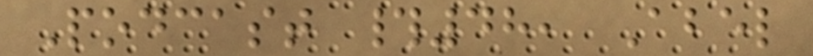Podcast #48, Abel
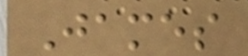James
